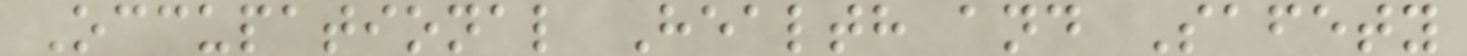Occupational Health and Safety
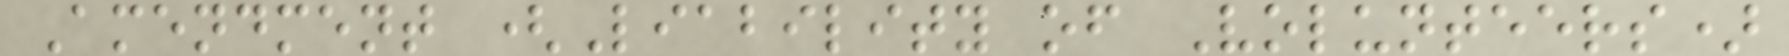Amendment (Liability of Volunteers)
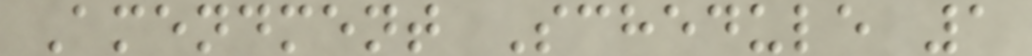Amendment Schedule 1
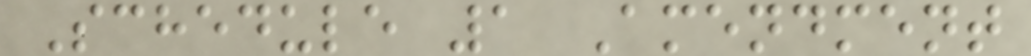Schedule 1 Amendment
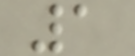1
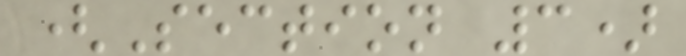(Section 3)
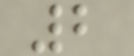2
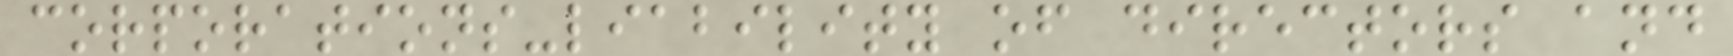corporations-liability of directors and
